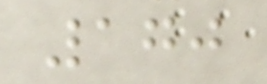170
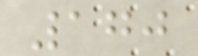170
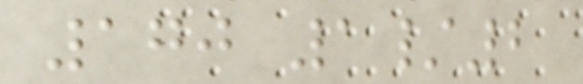170 1/2
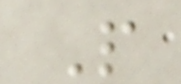P
